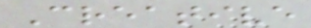Creative
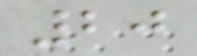20
